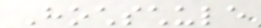Hochschule
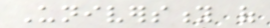University of
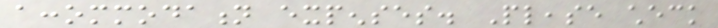accommodation expenses. Please check
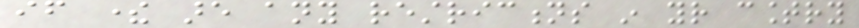if there are any restrictions in your country
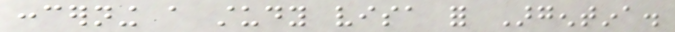concerning a study visa for Argentina.
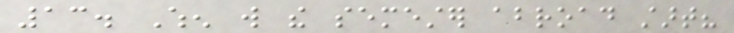13. When will the semester abroad start?
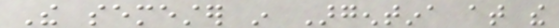The semester in Argentina at the
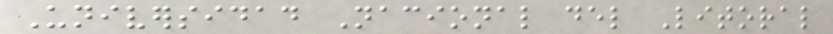Universidad Nacional del Litoral
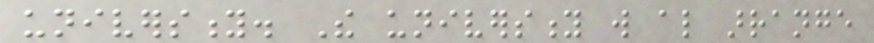university. The university will also arrange
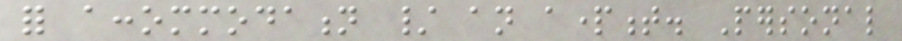for accommodation / an apartment. Personal
